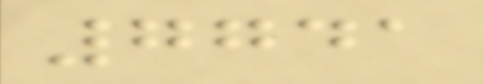7741
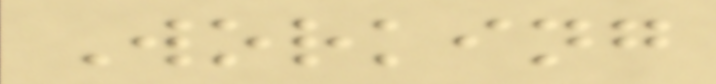Working
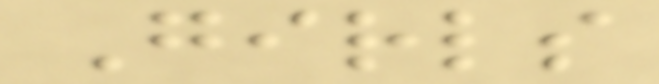Girls
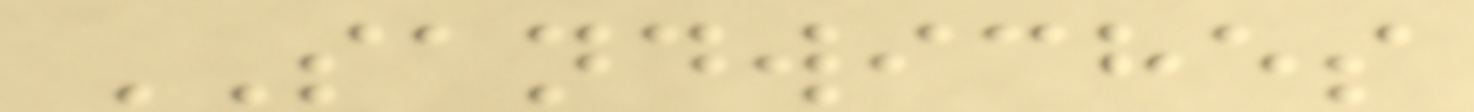SANDWICHES
